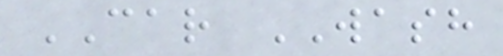CAR WASH
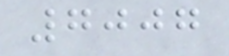7007
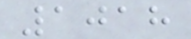1018
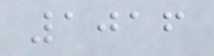1016
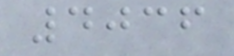4036
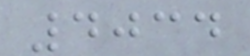4034
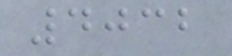4032
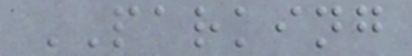PARKING
